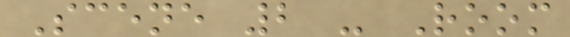Scene 2 - Room
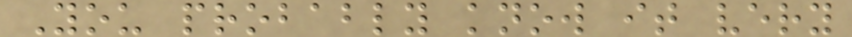You probably know it very
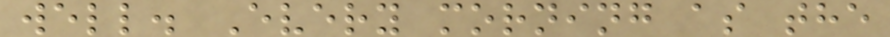well. Every morning as the
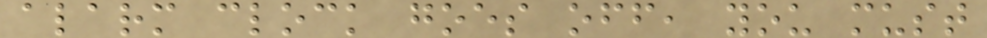alarm clock goes off, you must
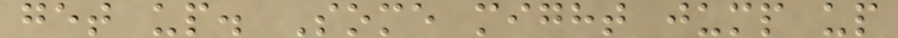get up. Some might jump up
